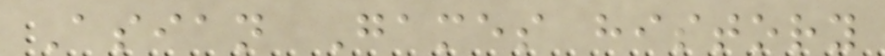Asian Games history
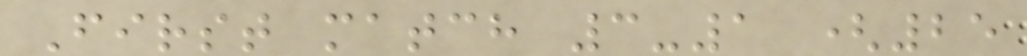First match 3-1 (25
